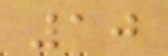10
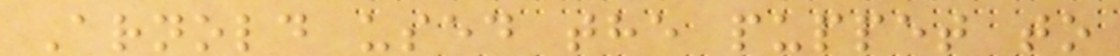Arnold used the puppet to
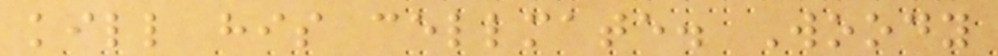kill his cellmate. Woody
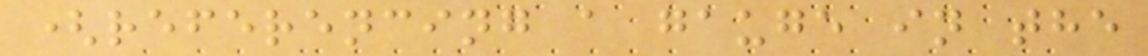(referencing a gauge in the
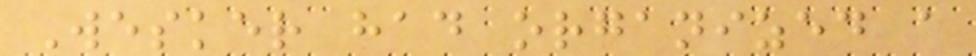Wesker had organized a
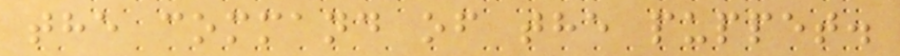the command of the puppet.
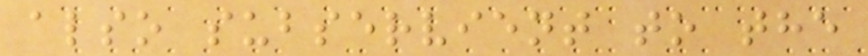also subservient to the
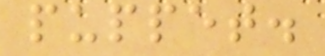puppet.
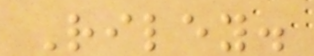Riley.
